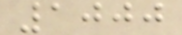1000
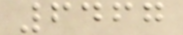6467
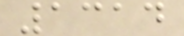1314
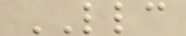LLC
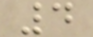4
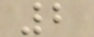2
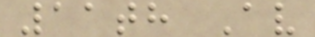11th Av
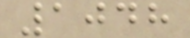1048
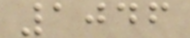1046
